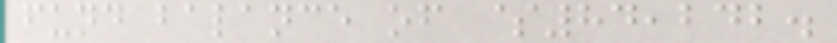fund balance of $84,242.
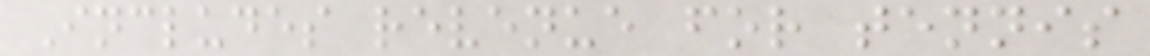Includes revenue for tennis
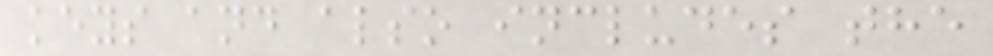keys and also includes the
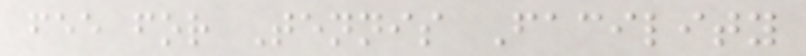fee for Tennis Facility
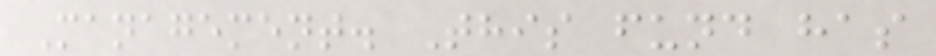Management. This fund has
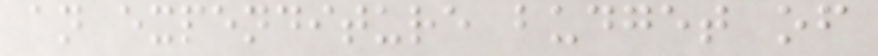an expenditure budget of
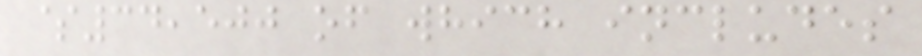$34,500 of which includes
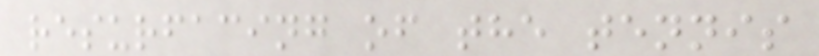resurfacing of the tennis
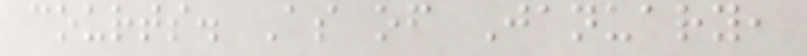courts. As of January,
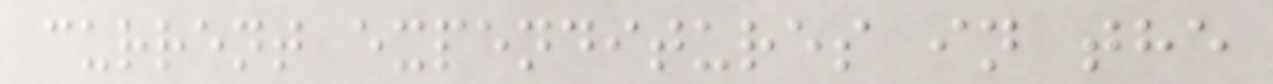current expenditures in the
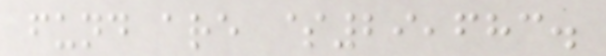fund are $29,683.
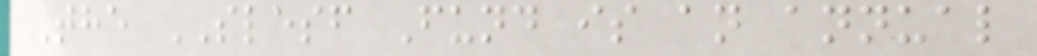The SLESF Fund is an annual
